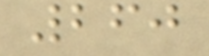260
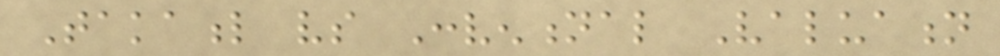Takaful vs Conventional Valuation
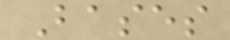Bases
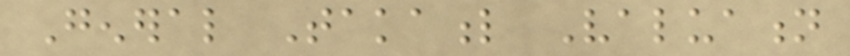General Takaful Valuation
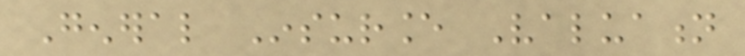General Insurance Valuation
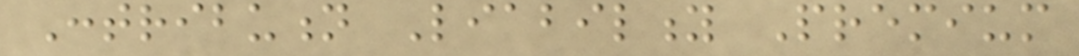Contribution Liability Premium
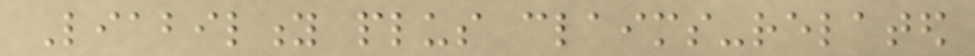Liability plus claims-related
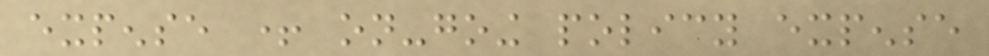expense + on-going policy expense
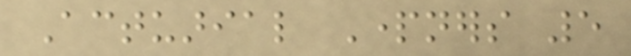Actuarial Partners 5
